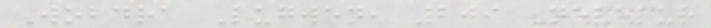Wobdra Lugwen, 209 Nevelur
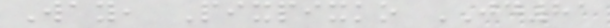Way, Pixpixko JD81
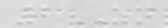2ZN
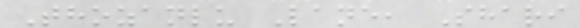Thozanlu Lane, Shari
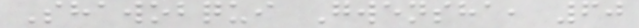Shawobqui Gwensha, 60
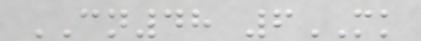CN48 6MK
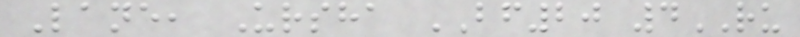Lane, Ursha BF20 4RU
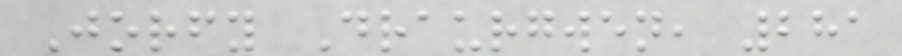Jorfy Draurgwen, 281
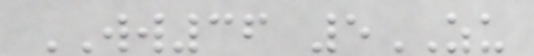WW36 5ZU
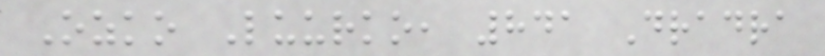Ozko Luurko, 841 Dradra
